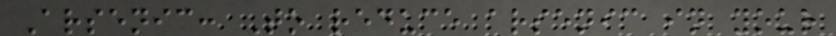Arsenic: To reduce arsenic in your
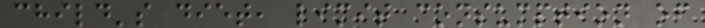child's diet, limit consumption of
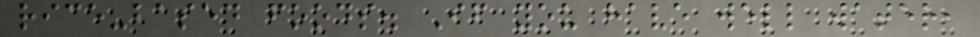rice-based foods. If you have well water,
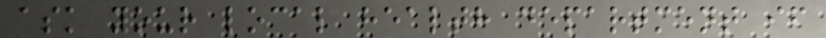ask your local health department if
